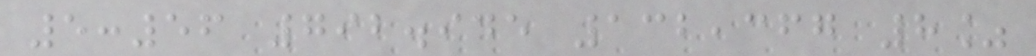5:56 792.945 132,367 8%
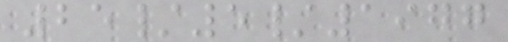25/5/1977
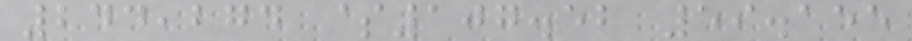244,274 $107.52 59.155
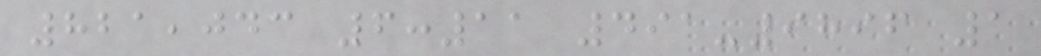821,043 6:11 491-9896 1
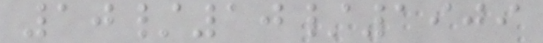10/10/1909
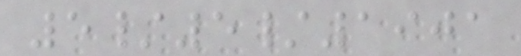5/5/1901
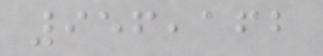956,162
